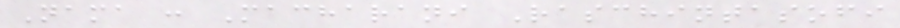Nama : Macharani Raschintasofi
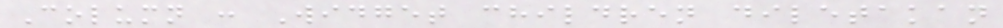Column : Widget children diletakan
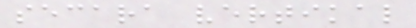secara vertikal
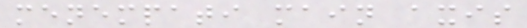menempati main axis
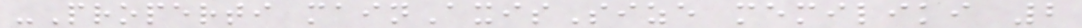-Properti mainAxisSize memiliki 2
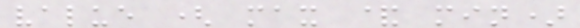value ( max & min)
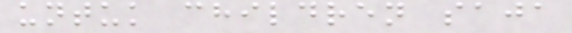untuk children saja
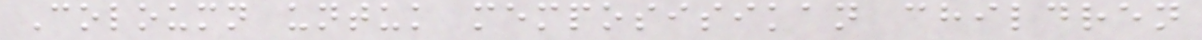Coloumn untuk memposisikan children
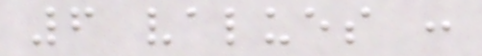6 values :
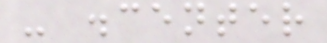- .center
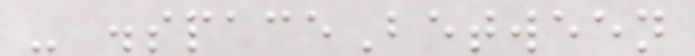- .spaceBetween
